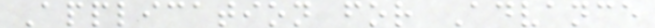Application for Advance
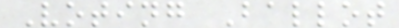Voting Ballot
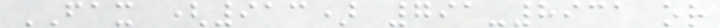FAX (913) 791-8931 or
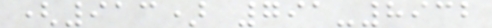(913) 791-8932
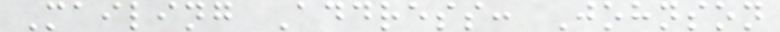Mailing Address: Johnson
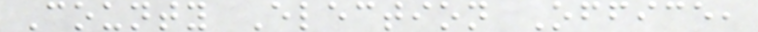County Election Office,
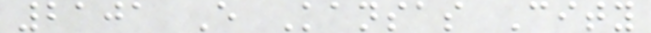2101 E Kansas City
